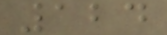124
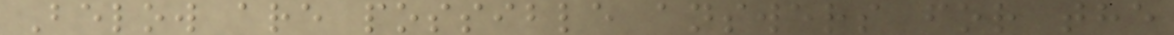Below are possible answers for the
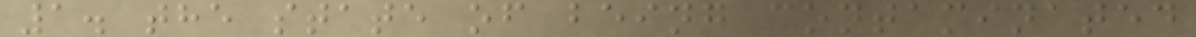1. the state of being contaminated
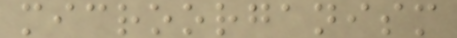microorganism
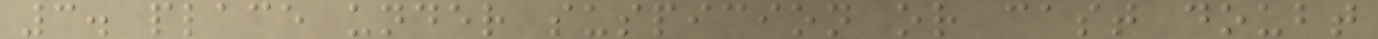3. place under suspicion or cast doubt
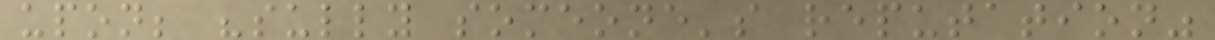upon; "sully someone's reputation"
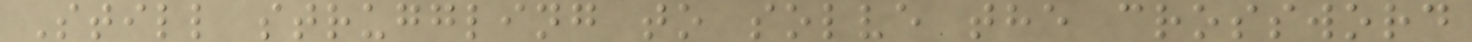Still struggling to solve the crossword
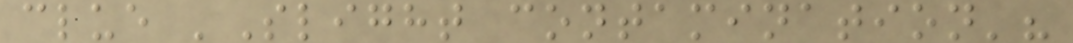clue 'Slight contamination'?
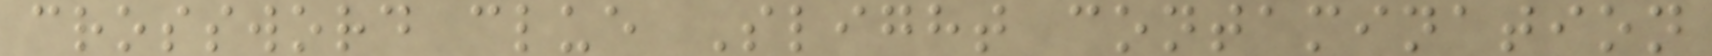crossword clue Slight contamination
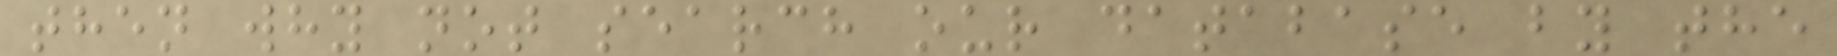then why not search our database by the
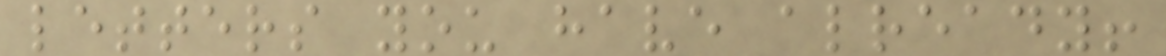letters you have already!
